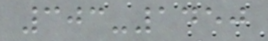303-1450
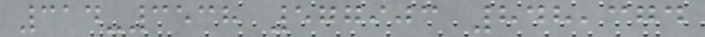314-3538 577903 848,374
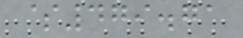$479.71
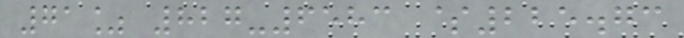71% 827-6583 $225.73
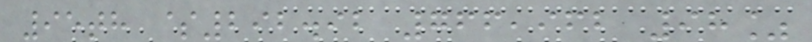95th $292.92 766,962 98%
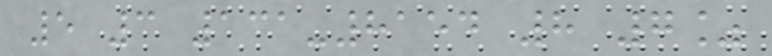5 3 131-8154 8 7%
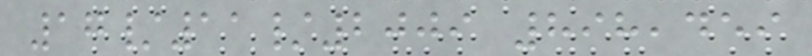17/11/2009 898,459
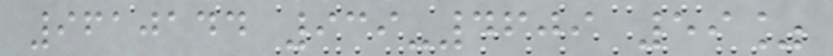9610144 939-4609 59%
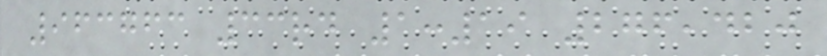963763 33rd 1:19 276,420
